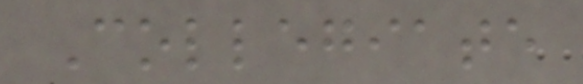Collegiate
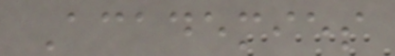Academies
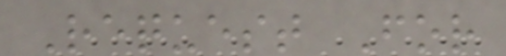Request For
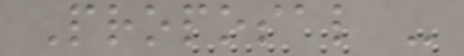Proposal -
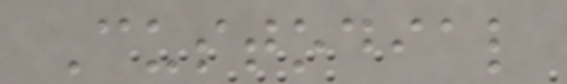Custodial
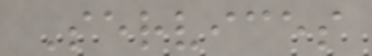Services
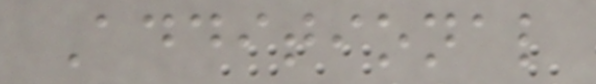Additional
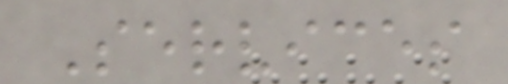Services
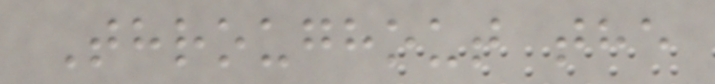Throughout the
